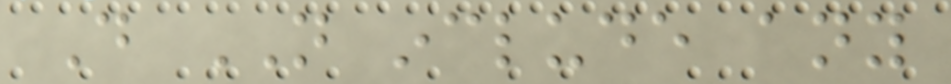Do NOT include any
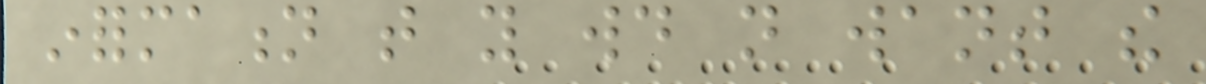information that you would not want the
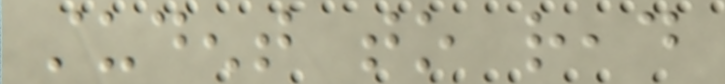student to read
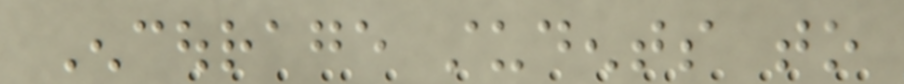Encourage students to
